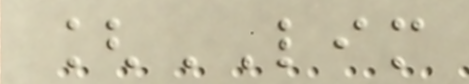[LIM
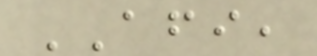AFI,
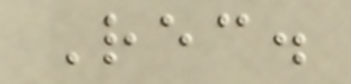Rec.
